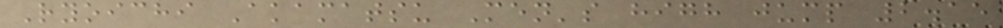Ryoichi Akamatsu Men's high jump 2.15
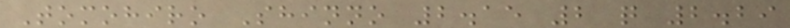Tomohiro Shinno 2.15 2 q 2.29
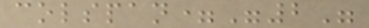colspan="2"
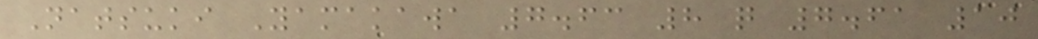Natsuki Yamakawa 7.63 8 q 7.61 10
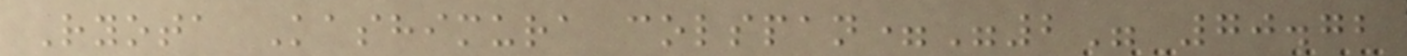Ryota Kashimura colspan="2" 70.72
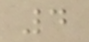4
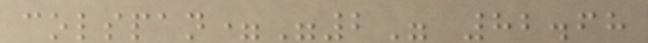colspan="2" 82.68
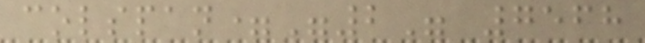colspan="2" 7568
